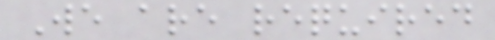We are required
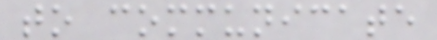to communicate
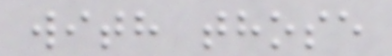with those
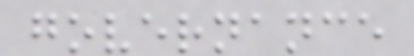governance
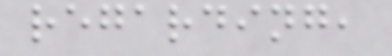regarding,
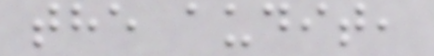the audit,
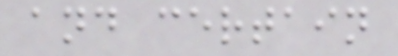and certain
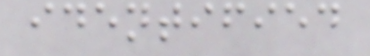identified
